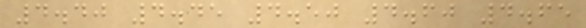4.40 4.45 4.50 4.60 4.65
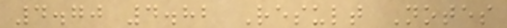4.70 4.82 Result Notes
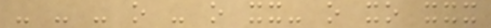- - - o - o xx- o xo xxx
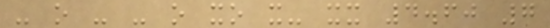- o - - o xo x- xx 4.60 7
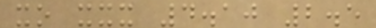xo xxx 4.10 2.5
